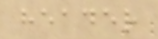header
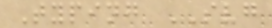Typing SVG
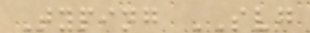Typing SVG
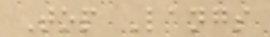Top Langs
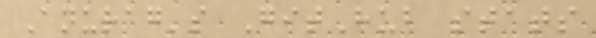Anurag's GitHub stats
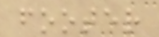footer
